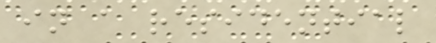in a residential
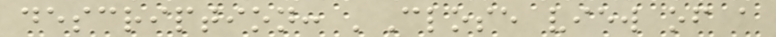description: 'Close view of a
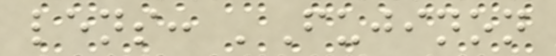lens: 'Fujinon
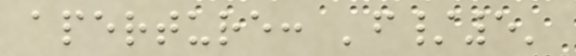aperture: 'f/5'
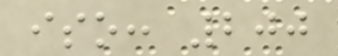iso: 200
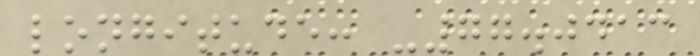longitude: -77.0413
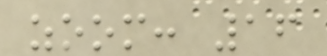zoom: 16
